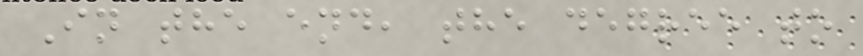In the end, the degree to
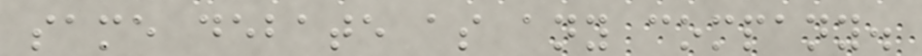same debate as any company.
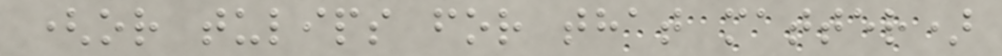(or tulips for that matter)
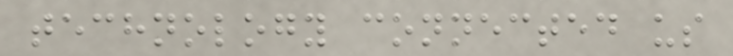technology connected us
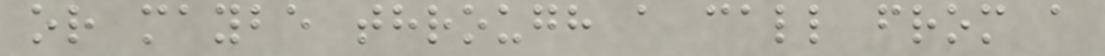or maybe through a call from a
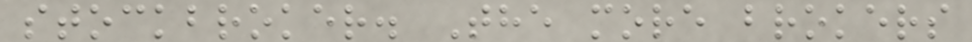stockbroker. The more brokers
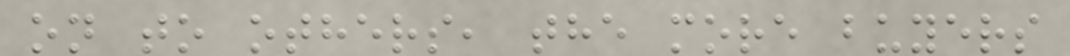on to others, the more buyers
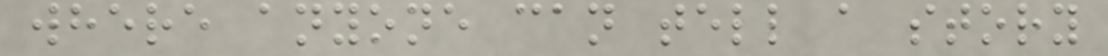where anyone can tell a story
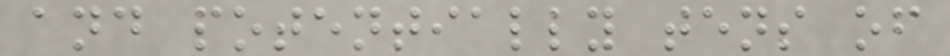and potentially tens of
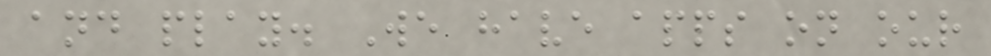and play. We have apps on our
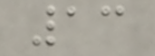13
